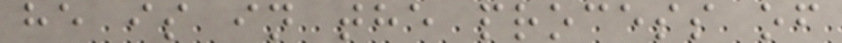he is in the process of
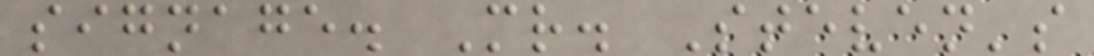signage. Mr. Steven's
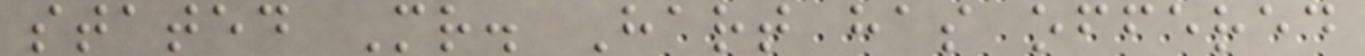stated Mr. Hart has offered
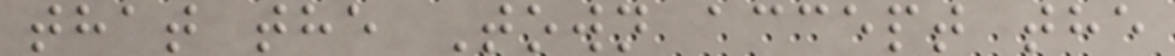that the Town accept the
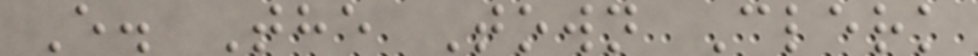E. The Town Clerk
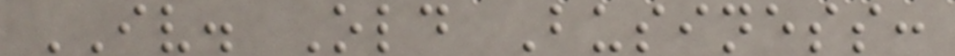IV. Old Business:
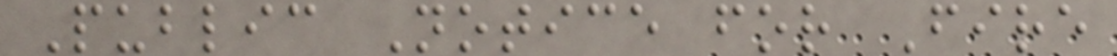Public Notice for Fire
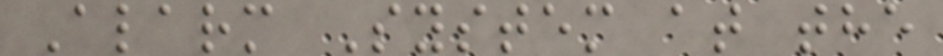Alarm System at the
